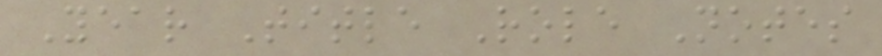Year Title Role Notes
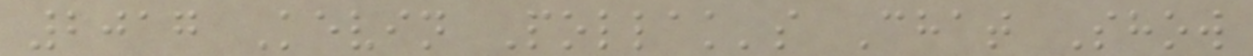2017 Kevin Pollak's Chat Show
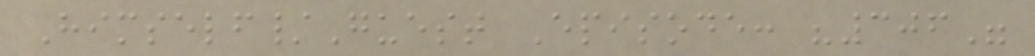Himself/Guest Episode: "306"
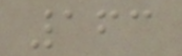163
